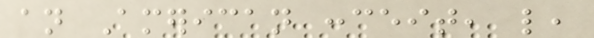an American conceit, like,
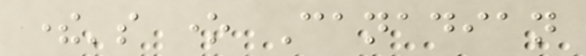there's one Canadian
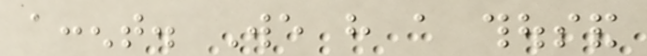accent. We have a thousand
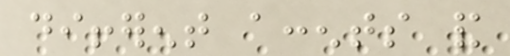different accents and
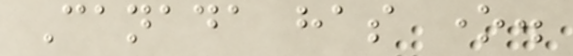Canada has one.
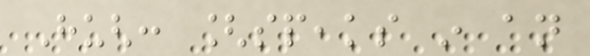Hugh: [speaks in an
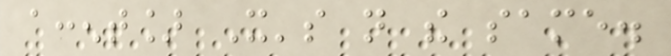accent] It's not the same.
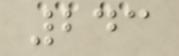243
